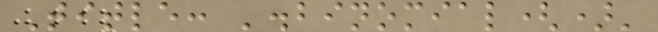Title: '.binomial()'
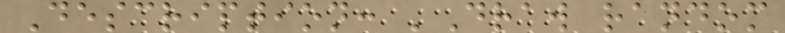Description: 'Draw random
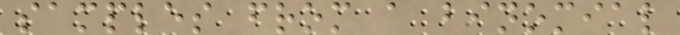samples from a binomial
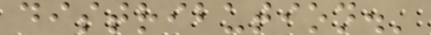distribution.'
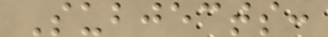Subjects:
